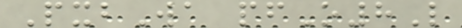PxbWa pfO8L
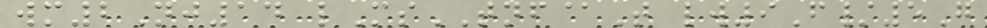wm2Nj14 lMsTNF@T lw9F/5G
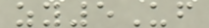zy5Uf
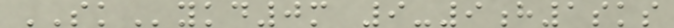SKykd0m 9-9h1sks
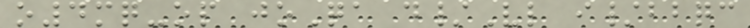o4mq-op joQa d/Vl i/bbqc
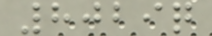8029q
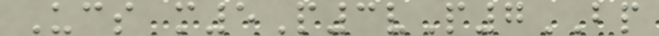Ucs m5P3vP7BP
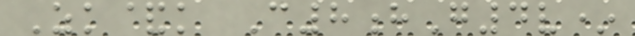Zk&k C8hG4v*
